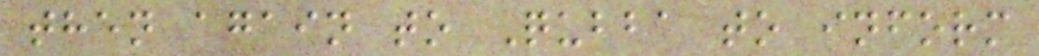then again to Qubba to inform
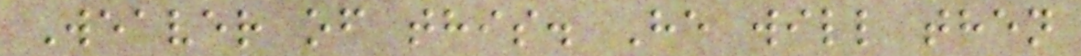Weaver of this. He will then
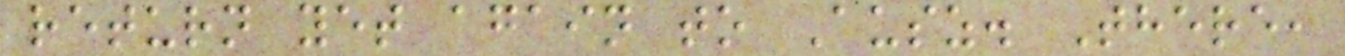return yet again to Ausz. There,
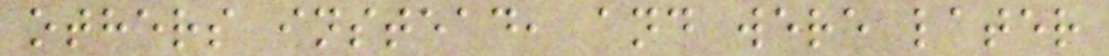others instead, and were later
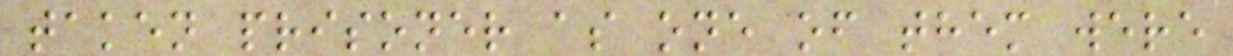taken prisoner as one of them were
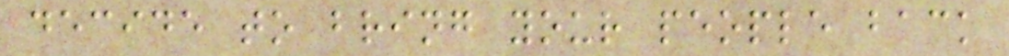decide to bring your people back
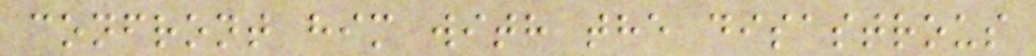confront him with the disastrous
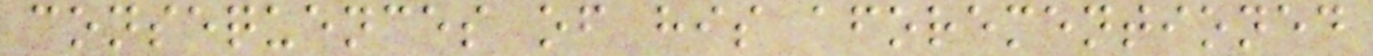consequences of his aforementioned
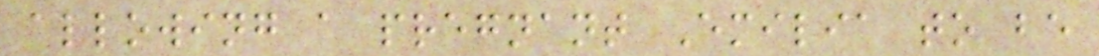allowing a pregnant Emilia to be
